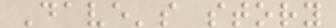Dave's story
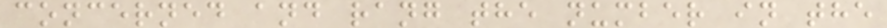concerned and rang the number in the
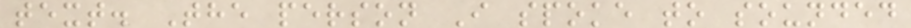text. The person I spoke to sounded
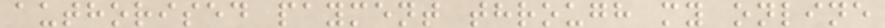authorised payment through my online
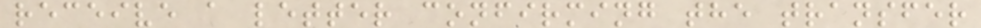receive a letter confirming the transfer
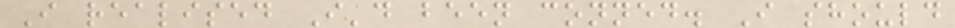I realised I'd been conned. I should
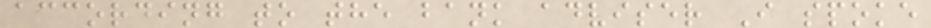according to the bank adviser I spoke
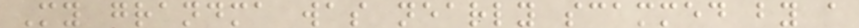My grandma was nearly scammed by a
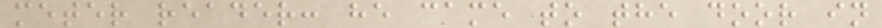meter reader: he came to the door in
